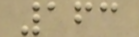163
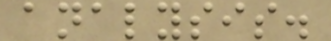analysis.
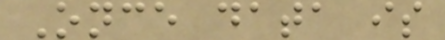Once data is
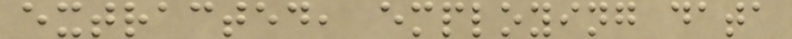extracted, employing data
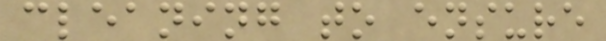cleaning to ensure
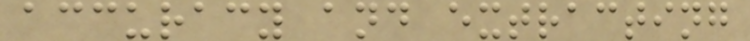accuracy and extracting
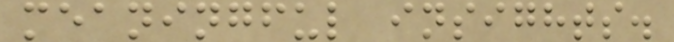meaningful insights.
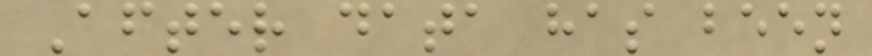After data has been
